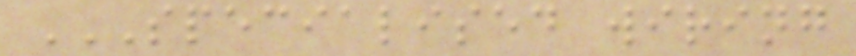SPECIALISED WIRING
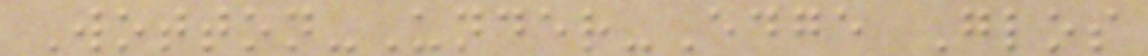Wotton-Under-Edge Glos
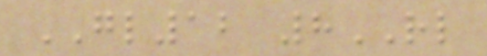GL12 8RL
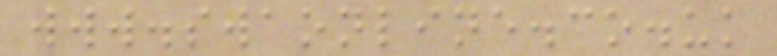www.swaonline.co.uk
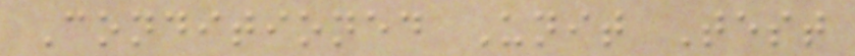Conditioned Unit Test
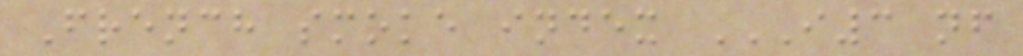French smoke index I3 NF
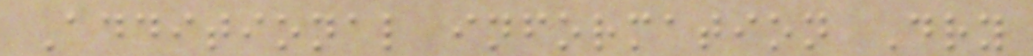Additional information Dry
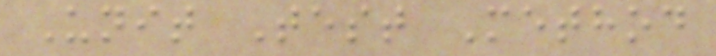Unit Test Method
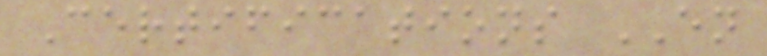Certifications EN
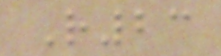R23
